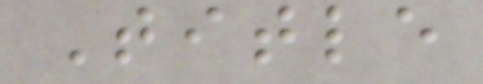Title
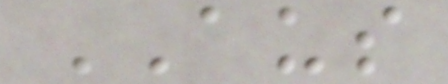AUS
